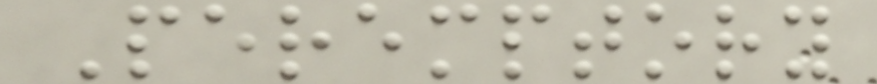Peremptory
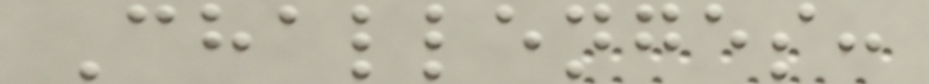Challenges:
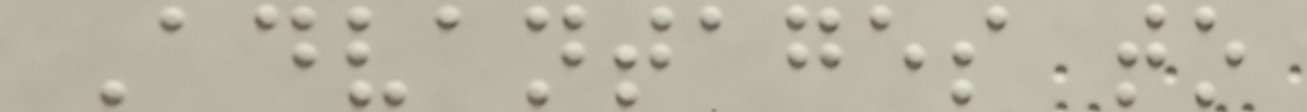Advantages to
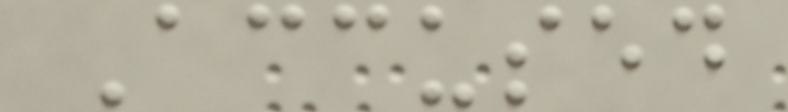Accused
